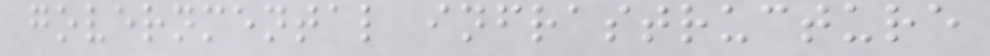governmental infrastructure
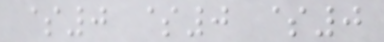$0 $0 $0
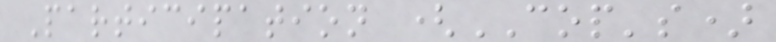Participation (COP's)
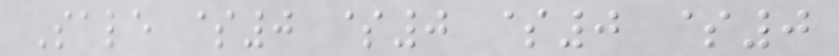Sale $0 $0 $0 $0
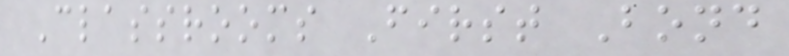Classrooms First Bond
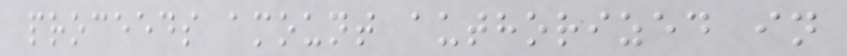proceeds amount authorized in
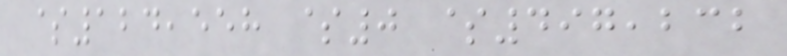$124,558 $0 $497,232
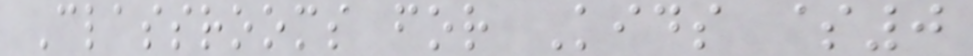Classrooms for Kids $0
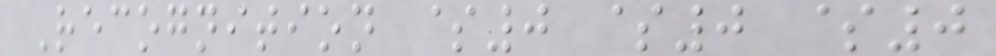Recognition $0 $0 $0
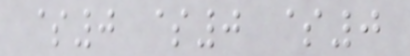$0 $0 $0
